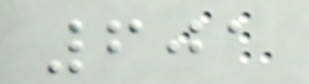601
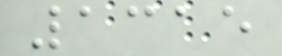1315
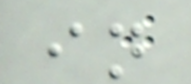in
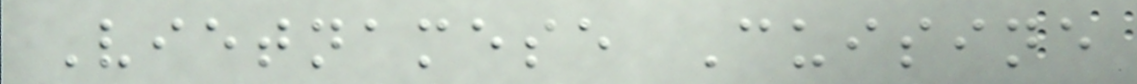Vietnamese Cuisine
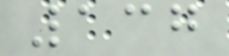137
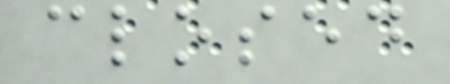closed
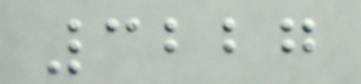3227
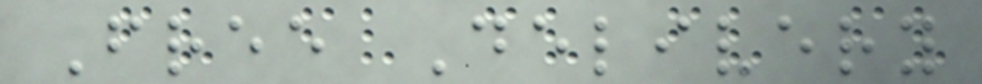Free Delivery
